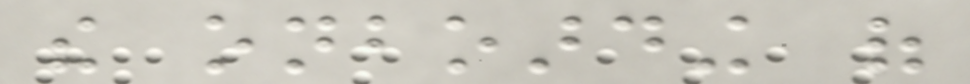the onboarding of
